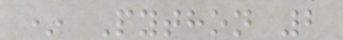* Python 2
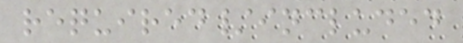required/included
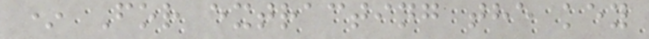* For extracting the key
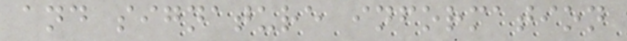and signature information
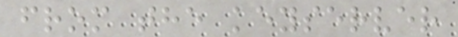from the keyserver
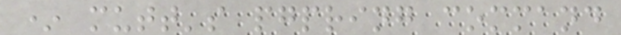* mutt's pgpring command
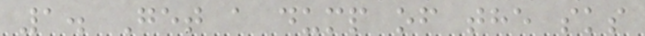1. Get a dump of the sks
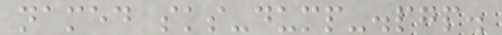named sks-dump-.pgp.
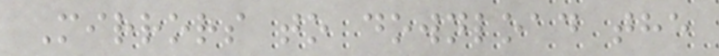Mirrors to download the
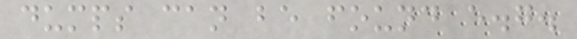dumps can be found e.g.
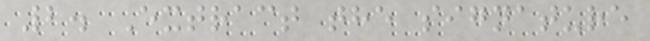2. Extract the signature
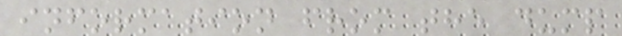information from the dump
